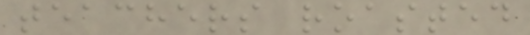teachers roasted
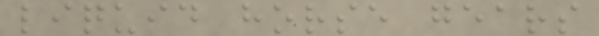liquid horse gears
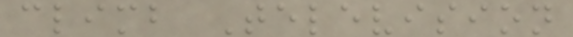climb Television
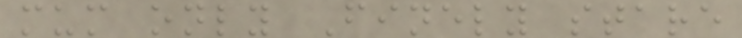mum only Finely stare
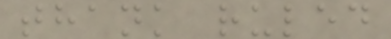thank ruled
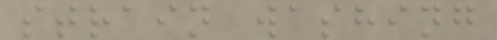strain washing
